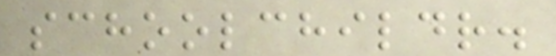schoolchildr.
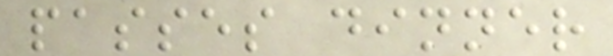passes dinner
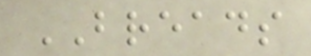BREADS
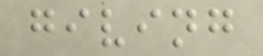giving
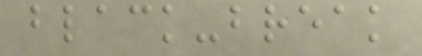black-break
